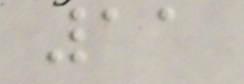11
